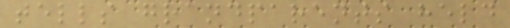tells grandparents held
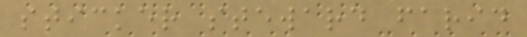sticker steward farid
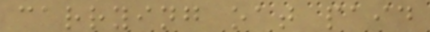carrying oat paid
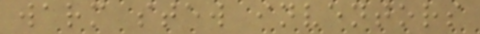warm stew inventors
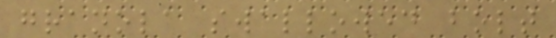granola swallowed bolt
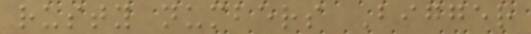rusty numbers Bigger
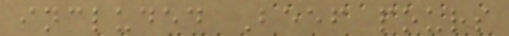included Beef pours
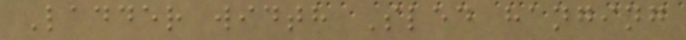Ladder width Sled hanging
